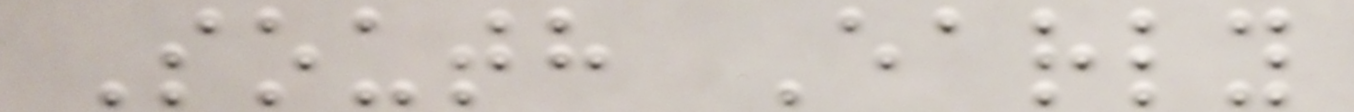South Early
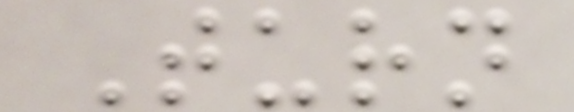Turn
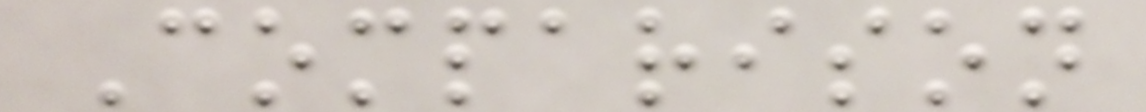Comparison
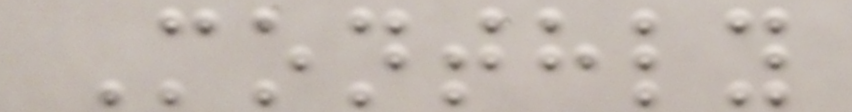Monthly
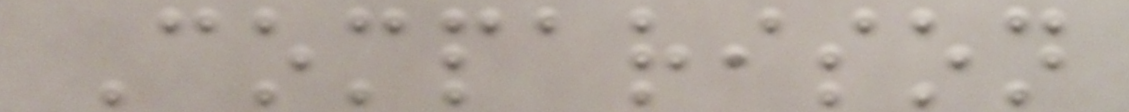Comparison
